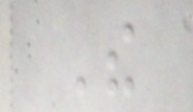The
